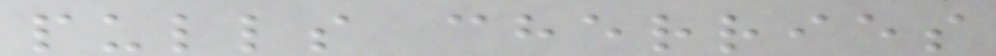pulls cherries
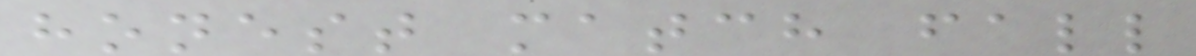honest match fall
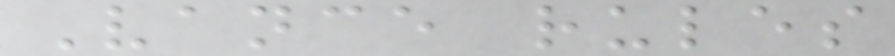Vance rules
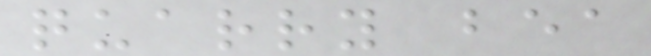quarry bea
